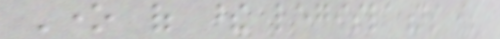One of these legislations is
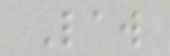Law
